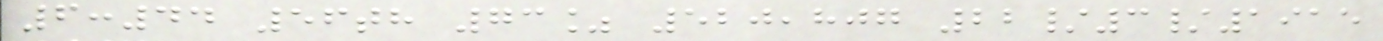6:44 56th 73% 520,807 22/3/1915
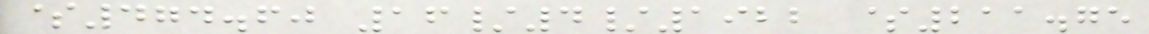$474.60 16/4/1922 $211.75
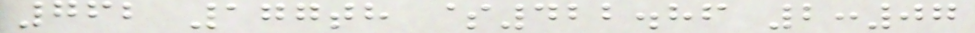762 177th $422.86 2:07
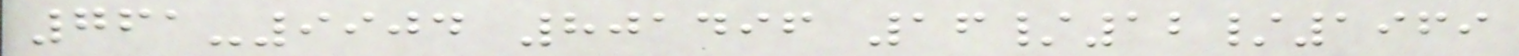761-9904 801496 16/12/1969
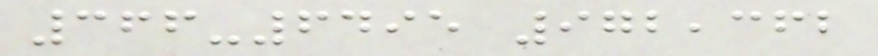366-6495 972,362
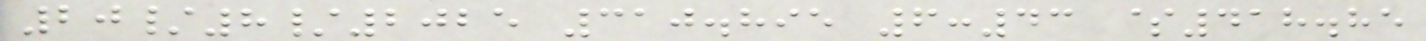20/8/2025 310.895 6:43 $418.85
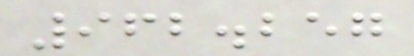962.257
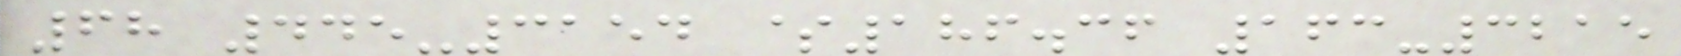68 445-3154 $186.36 163-3215
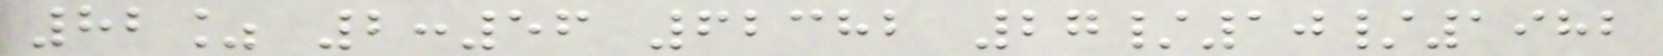82% 2:56 62382 27/10/1982
